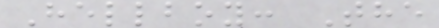Hellboy: The
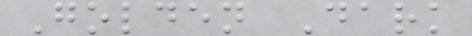Golden Dark
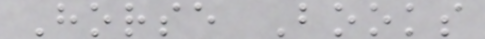Horse Books
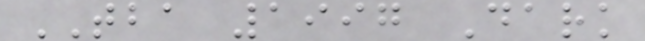TBA 1997 Dark
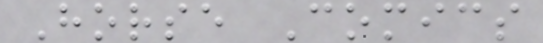Horse Comics
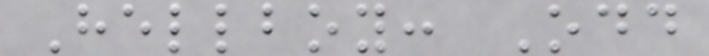Hellboy: Odd
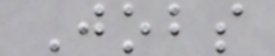Jobs
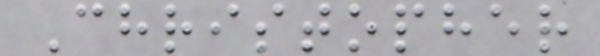Christopher
